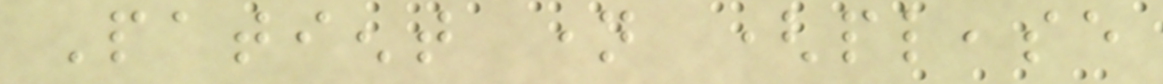Patient name (please
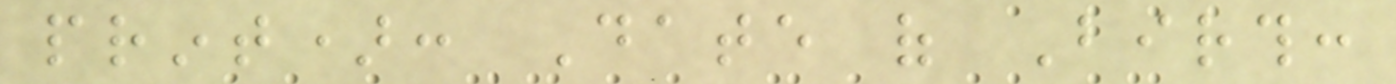print): Date of Birth:
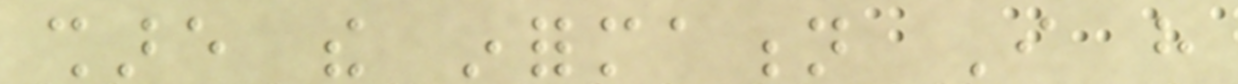share the information I have
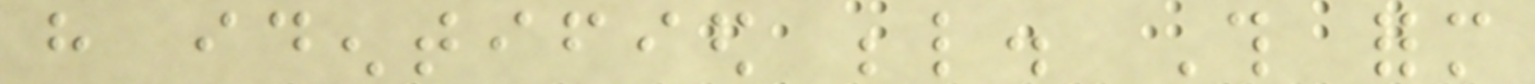have identified below. This form
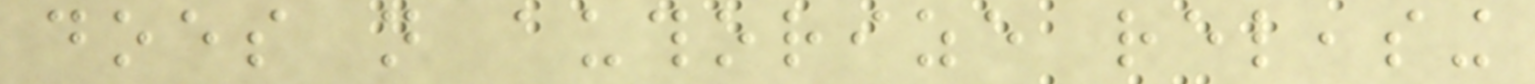does not authorize releasing
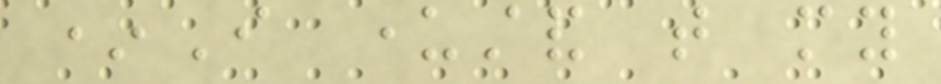*I understand that my
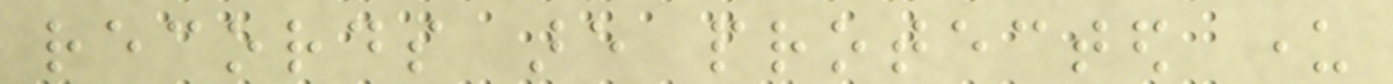records are protected under
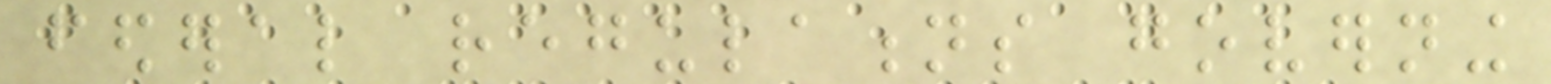federal regulations governing
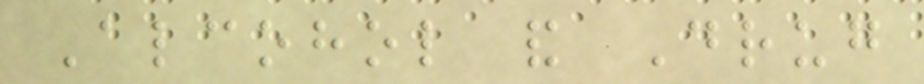Alcohol and Drug
